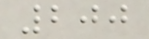200
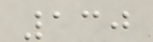130
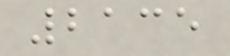2135
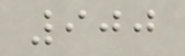900
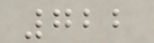722
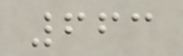663
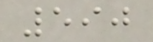590
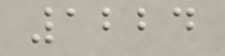1224
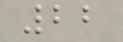22
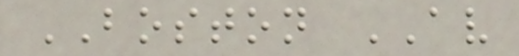BOSTON AV
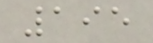195
